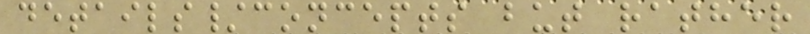details/concepts but rather
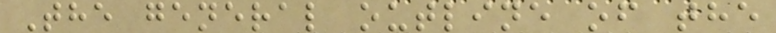The general outline of the
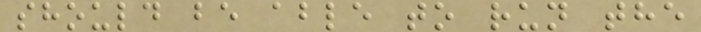should be able to run the
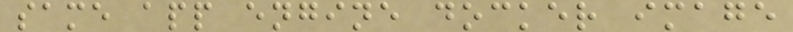same app engine docker image
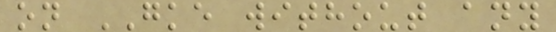on GKE without any
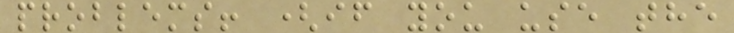problems! (if you use the
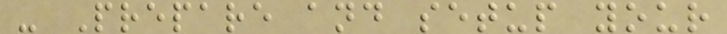- Prepare and setup your
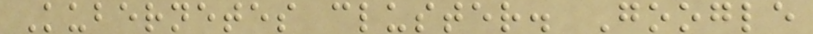Kubernetes cluster. Google
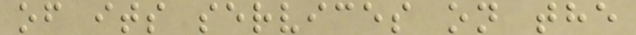of its services on the
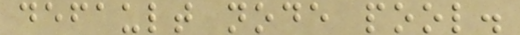default node pool.
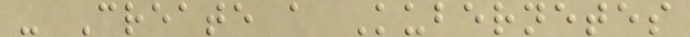- Create a Kubernetes
